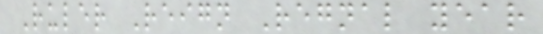Ruler Reign Regnal year
